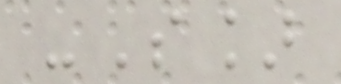-S]
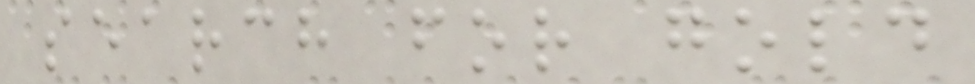search for gold
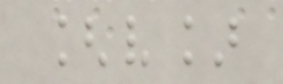[v]
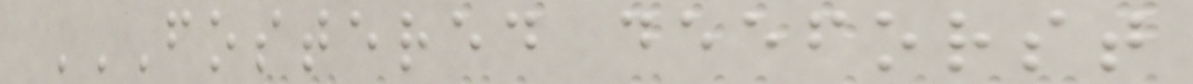FOSTERED DEEFORST
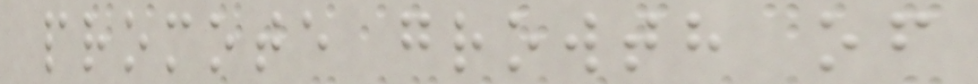promote growth of
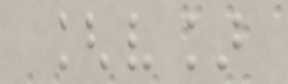[v]
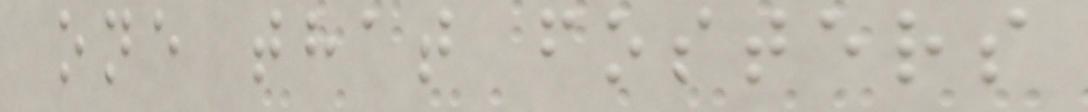one that fosters
